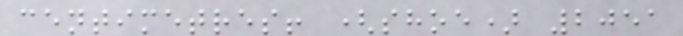centimetres! (shoe) 2051
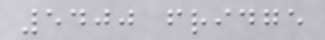5400 fridge
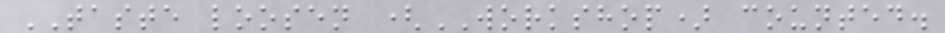TASTE loosen (WORKSHOP) counted.
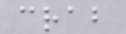crab
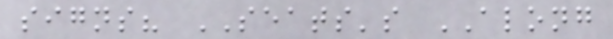signs? SEATS's ALONG
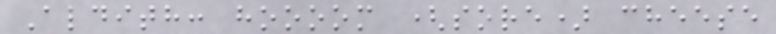Aldith: hoooom (sore) cheese
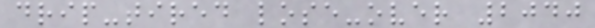drip-tired lose-over 2040
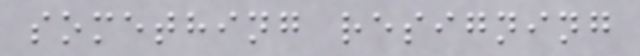something resigning
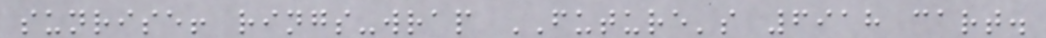sunrise! rings-wrap FUTURE's 6918 cart.
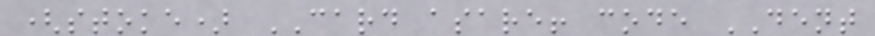(stoke) CARD asare! code DENT
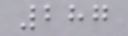287
